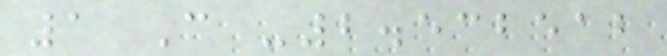1 C -2.532512
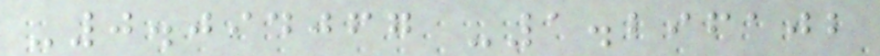-0.094067 -1.296102
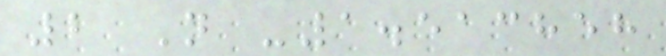2 N -1.513858
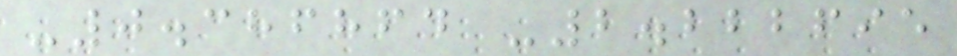-0.386864 -2.222695
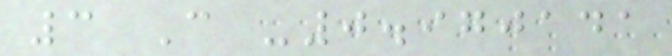3 C -0.970141
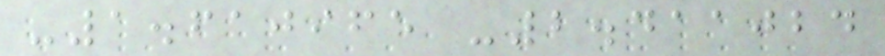-1.610965 -2.411024
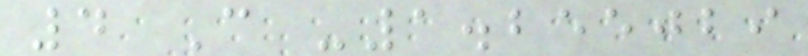4 C -1.255029
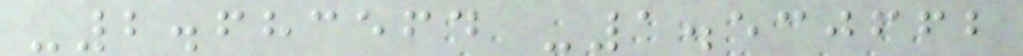-2.683564 -1.530662
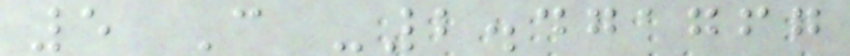5 C -2.471767
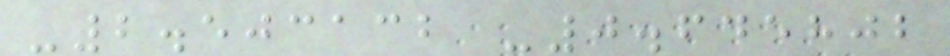-2.503132 -0.645802
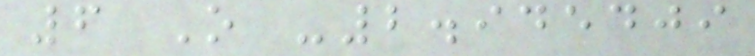6 O -2.945409
